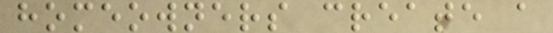homeowners create a
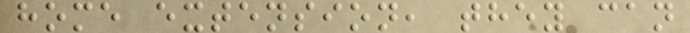home extension, they can
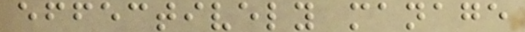effectively manage
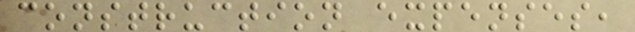construction expenses,
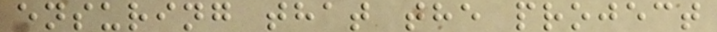ensuring that the project
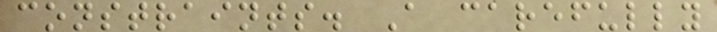constraints. A carefully
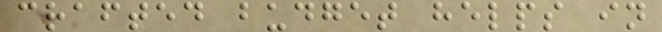crafted budget helps in
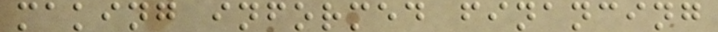making informed financing
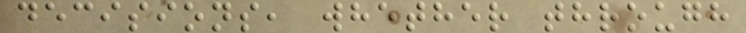decisions, whether through
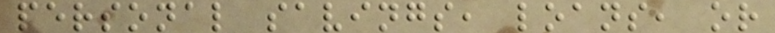personal savings, loans, or
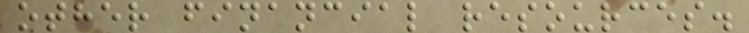other financial resources.
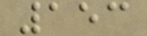153
